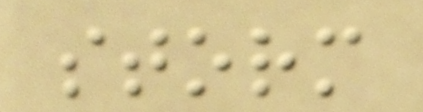storm
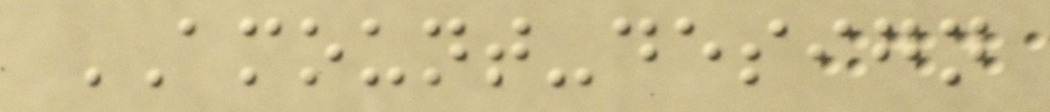AMOUNT-design
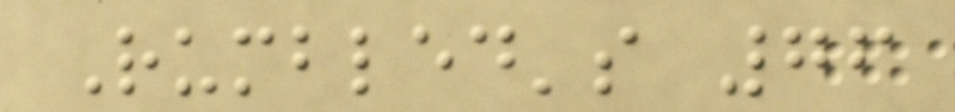Rumbled's 76
